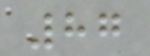87
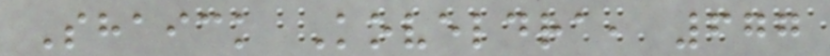Shaick Koveldra, 677
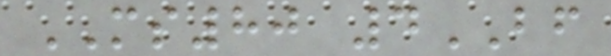MS80 4BF
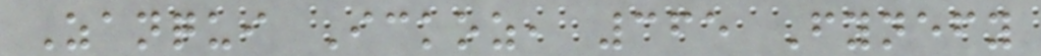Zanqui Ickoz, 365 Fynefy
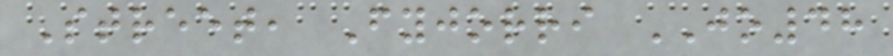Street, Fyjorri JO48
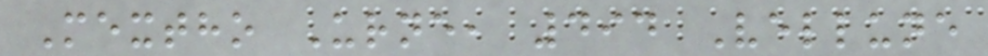Mextho Urne, 494 Vellune
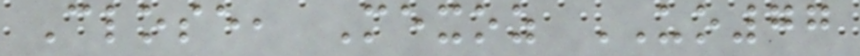Close, Mexoz UO77
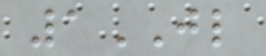1JL
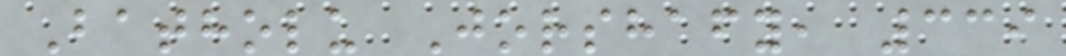Batholu Jorshafy, 339
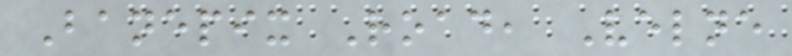Banepix Road, Velne
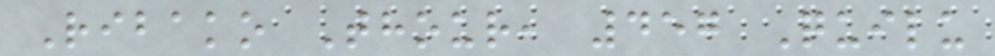Ribako Thour, 457 Quilu
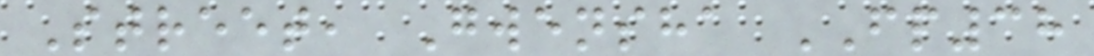Street, Gwensha FP38
